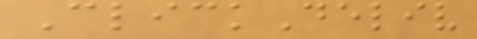ClickDeliv
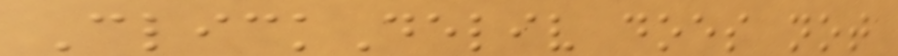ClickDeliv does not
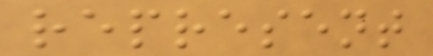represent
